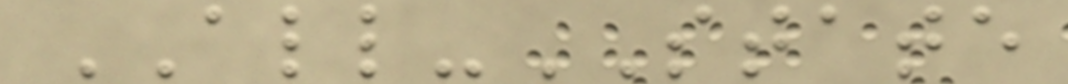ALL-STATE
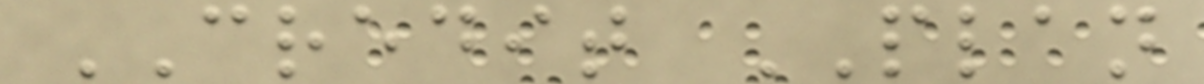CREDIT PLAN
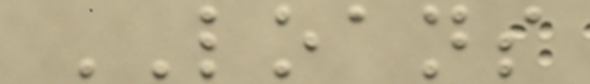LOANS
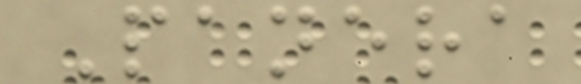Panera
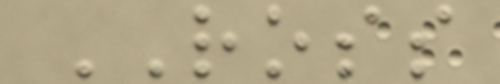ROSS
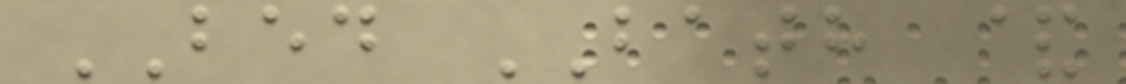BED BATH &
